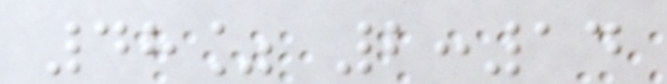48% 2:14
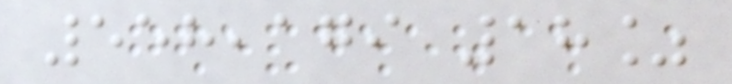558,179 18%
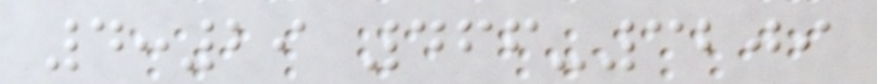4:29 466-3209
